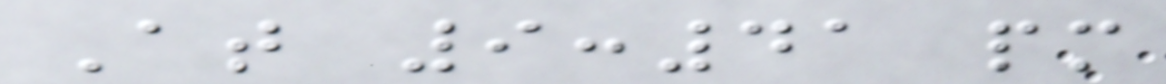At 9:41 pm
